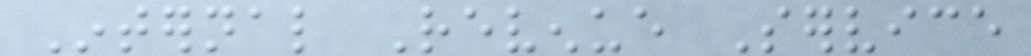Internal Revenue Service
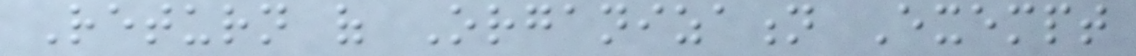Return of Organization Exempt
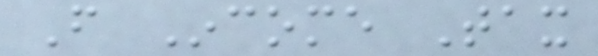From Income Tax
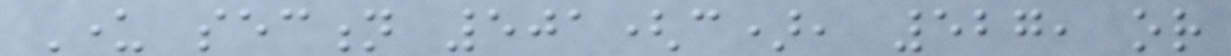Under section 501(c), 527, or
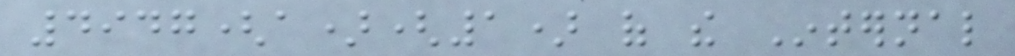4947(a)(1) of the Internal
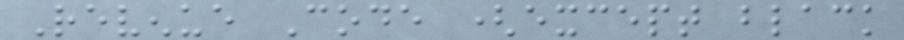Revenue Code (except black
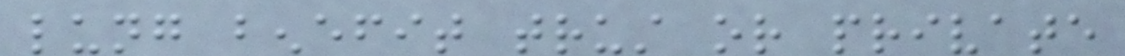lung benefit trust or private
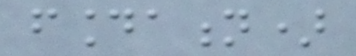foundation)
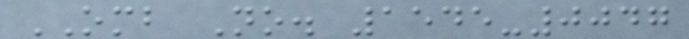OMB No. 1545-0047
